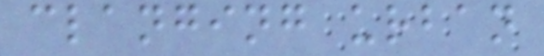clanging urban
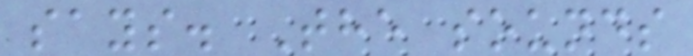says. The sounds
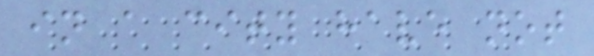in a city have not
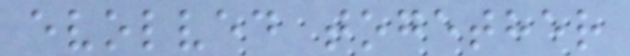evolved together
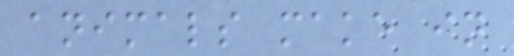animals make in
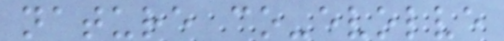nature co-evolve
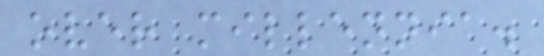over millennia.
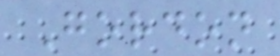Gordon
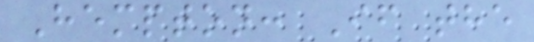Hempton: If the
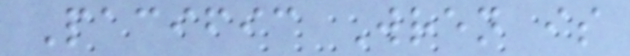Pacific Wren is
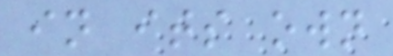in its own
